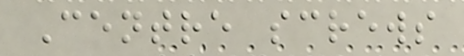Centre screws
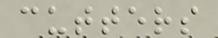cutters
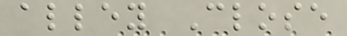alley Close
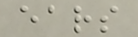ears
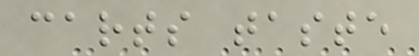carts taste
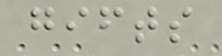gifts
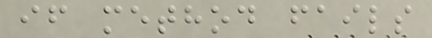if method fails
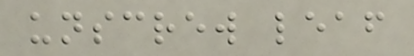unscrew leaf
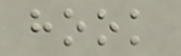hook
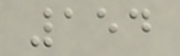154
